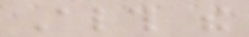Although the
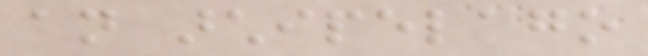an archipelago
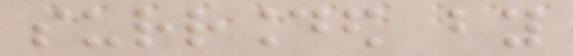surrounded by
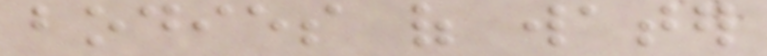bodies of water
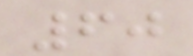60
